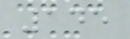145
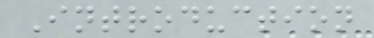Introduction
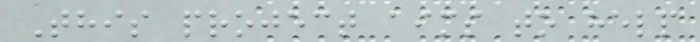This project aims to help
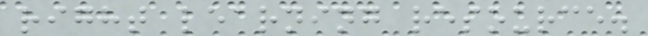right learning resource.
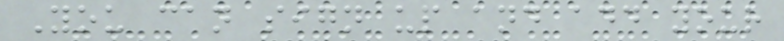You can sign up and add your
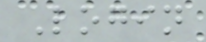Login
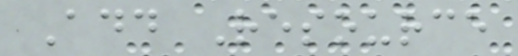Add Resource
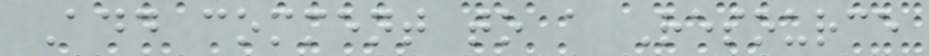Add comment to a Resource
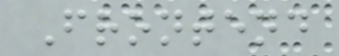Frontend
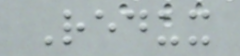Redux
